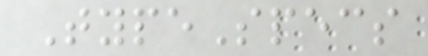TypeSpecs
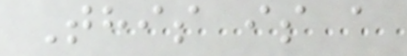This is a
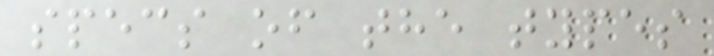specs of the types
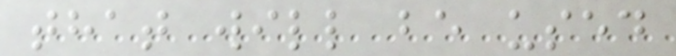that will be used
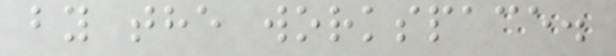by the workspace.
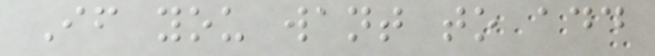If you want to add
